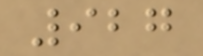927
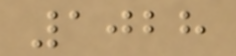1028
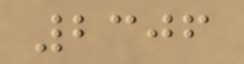2306
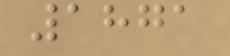1871
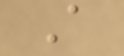A
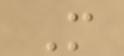M
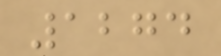1274
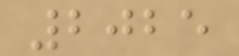2025
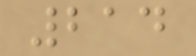214
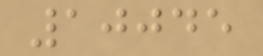10045
